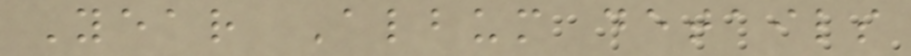Year Album details
